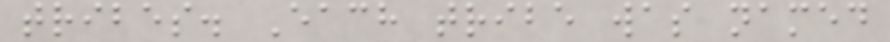tribes. Each tribe was named
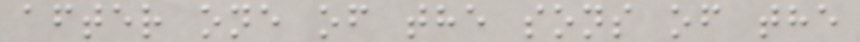after one of the sons of the
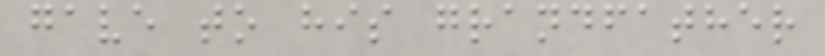gave to his grandfather
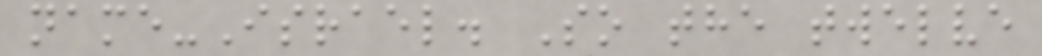name-Israel. So the twelve
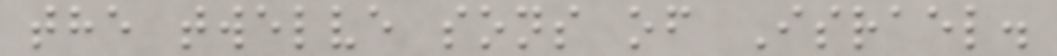the twelve sons of Israel.
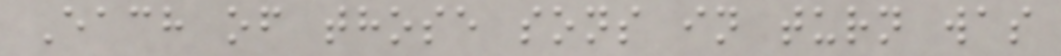Each of those sons in turn was
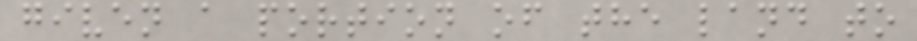given a portion of the land to
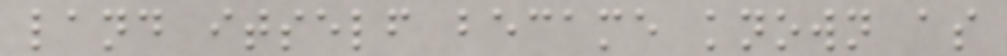land itself became known as
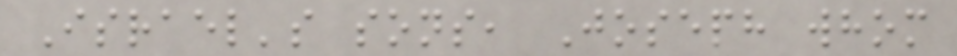Israel's sons, Joseph whom
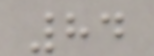84
